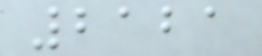2121
